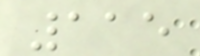115
